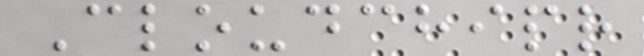Cloudchipr
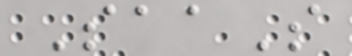SaaS
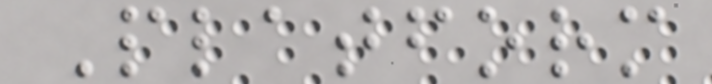Platform
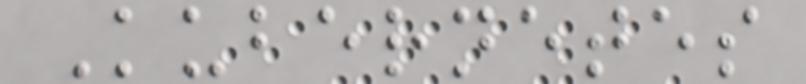Kubernetes
